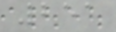251
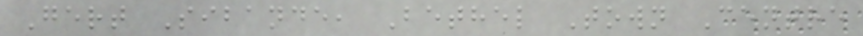Gert Sibande, Bethel Town Centre
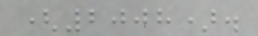(2008).
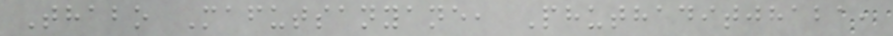Thabo Mafutsanyane, Phuthaditjhaba,
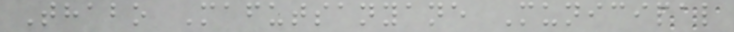Thabo Mafutsanyane Municipal
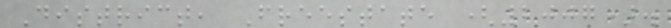District, Freestate (2007).
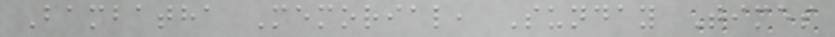Bambatha Memorial, Sunday Times
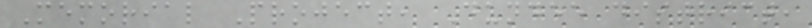Memorial Project, Dundee district,
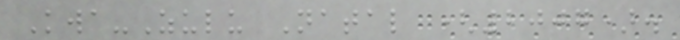Kwa-Zulu Natal (2007).
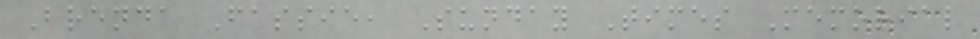Brenda Fassie, Sunday Times Memorial
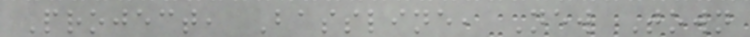Project, Bassline, New Town
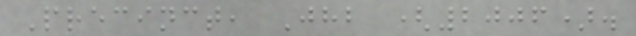Precinct, Jhb (2006).
